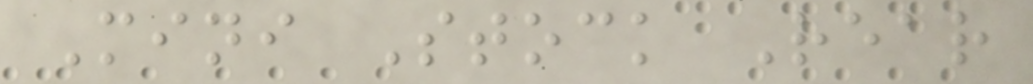Mini Stock Rear
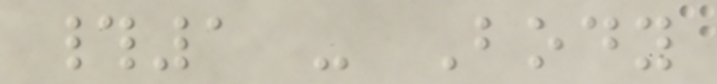#1 - Body
